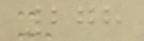278
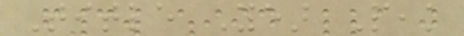Title Year Peak
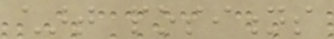chart positions
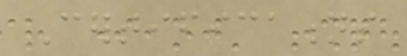Certifications
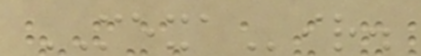MEXAir.
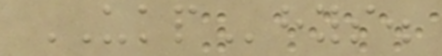UKPhys.
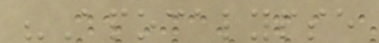"Apocalypse
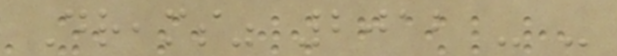Dreams" 2012 - -
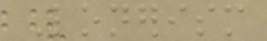Lonerism
